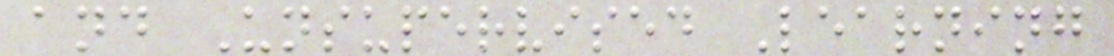and Unsupervised Learning
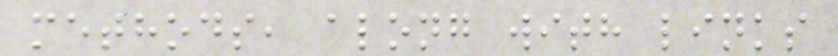methods, along with links
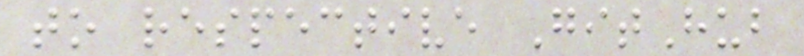to respective GitHub
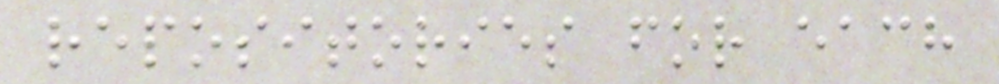repositories for each
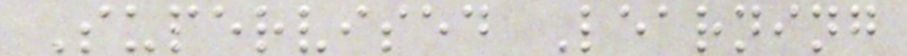Supervised Learning
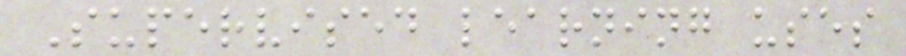Supervised learning uses
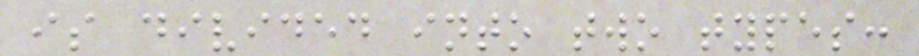is divided into two types:
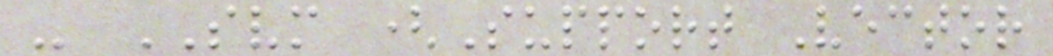- SVM (Support Vector
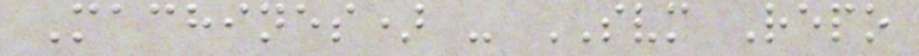Machines) - SVM Repo
